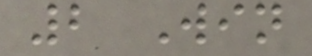2 Win
